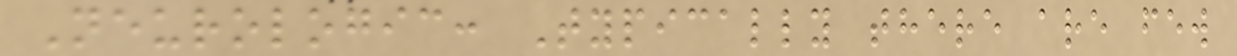Neurologic: Typically there are few
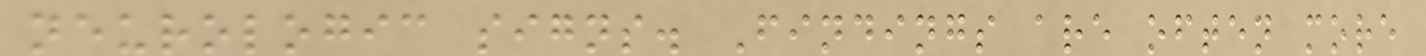neurologic signs. Findings are often more
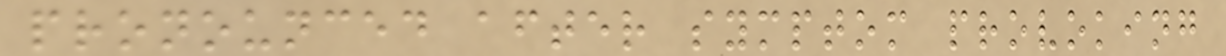pronounced after symptom provoking
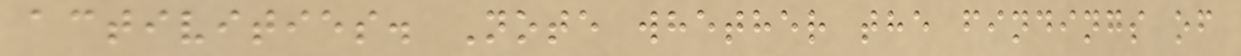activities. Note whether the findings of
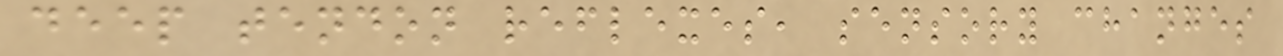deep tendon reflexes, sensory changes
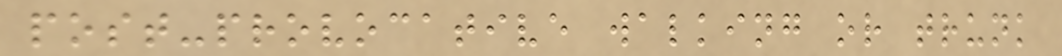post-provocative walking or trunk
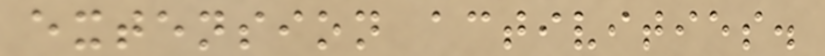extension activities.
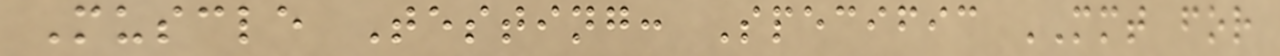Muscle Testing: Specific MMT for
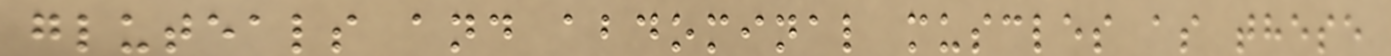gluteals and abdominal muscles as these
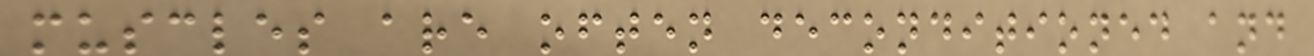muscles are often deconditioned and
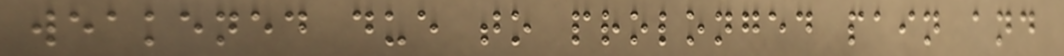weakened due to prolonged pain and
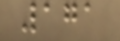171
